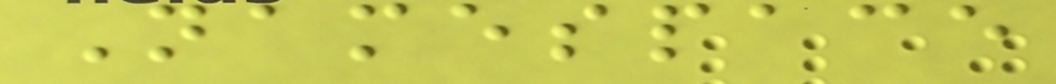Namespace
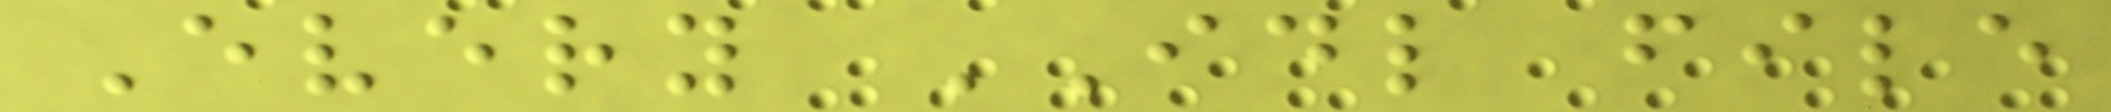Every IDL file
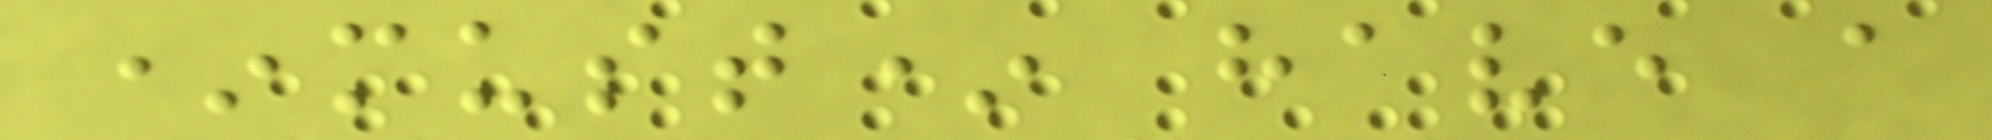*must* have a
